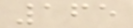165
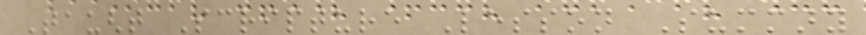Taught Scripture Lesson Summary
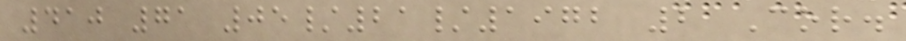410 71 05/21/1972 2 Cor.
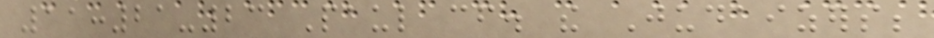11:21-23 Paul cf. the Judaizers;
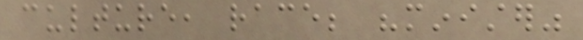culture, race; "minister"
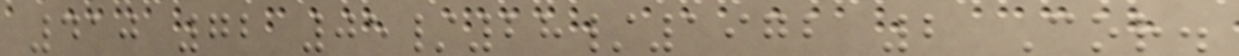410 72 05/28/1972 2 Cor.
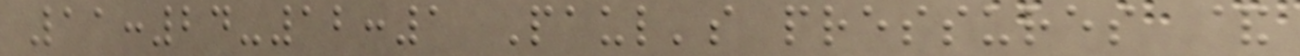11:24-12:1 Paul's pressures &
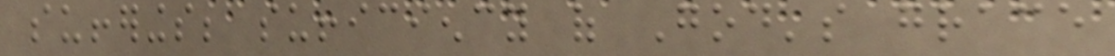sufferings; sufficiency of God's grace
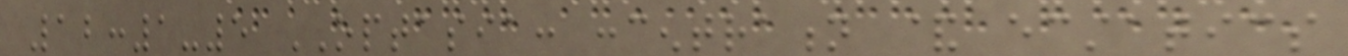12:1-5 OPTASIA: concentration & ecstatics
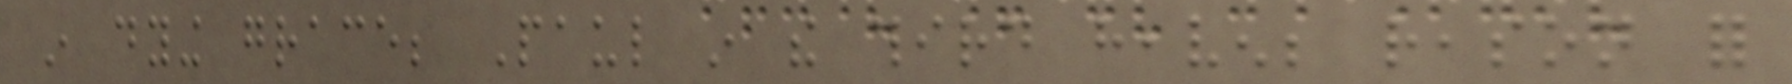in dying grace; Paul in the third heaven; reason for
